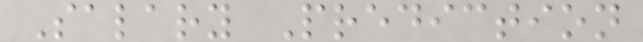Salary Prediction
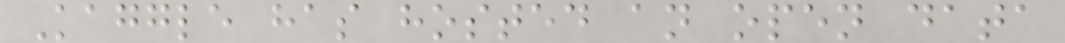Kaggle has hosted an open data
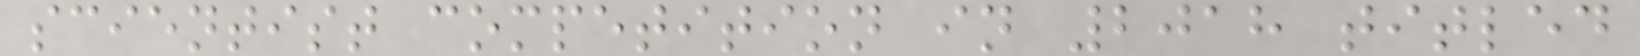scientist competition in 2018 titled
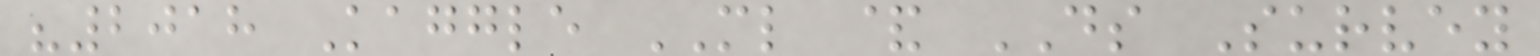"2018 Kaggle ML & DS Survey
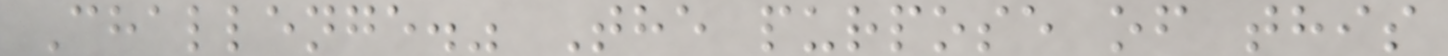Challenge." The purpose of this
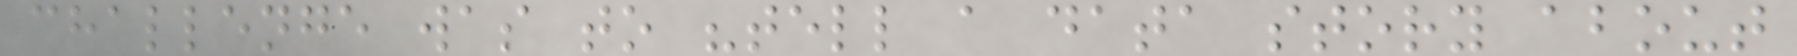challenge was to "tell a data story about
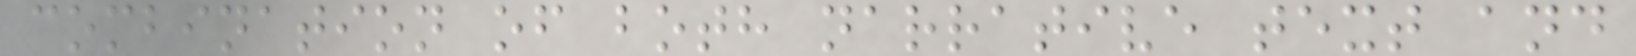combination of both narrative text and
